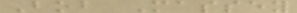Bob Massey
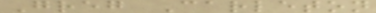Greg Carleton
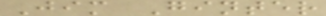Jim Ginter
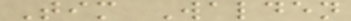Tim Walden
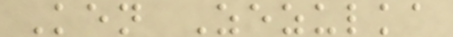Ken Zezulka
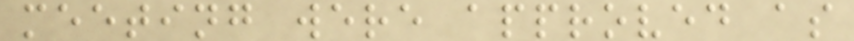meeting were approved as
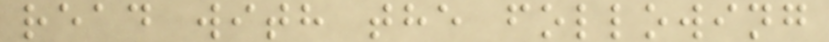read with the following
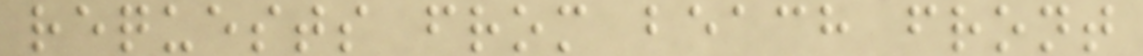requests from beach front
